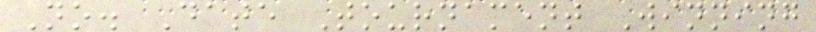No. Date Tournament Winning
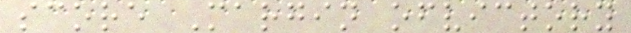score Margin ofvictory
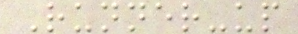Runner-up
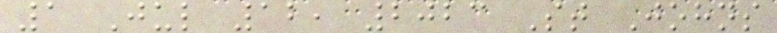1 Jul 12, 2023 St Johns
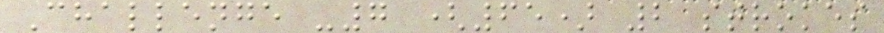Challenge -7 (65) 2 strokes
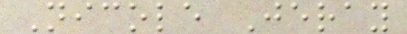Nicole Jeray
